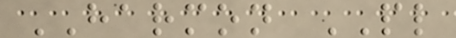HARMON PL
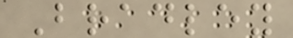Bradley
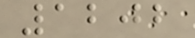1202
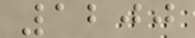1200
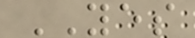YES
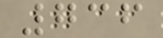736
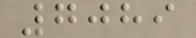7089
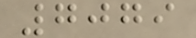7079
